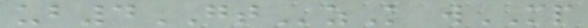ub4GTzK wMP
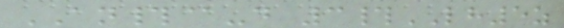AN#@-d 3#LH5z
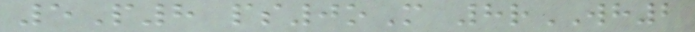5P8 ps0oM 8rWH2
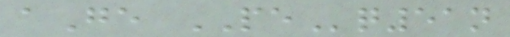aGe PEq51n
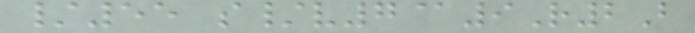/55 s/v7@9R2B
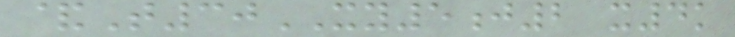&T30XY5j2 x4k
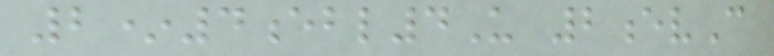2*4ebl4U 2evC
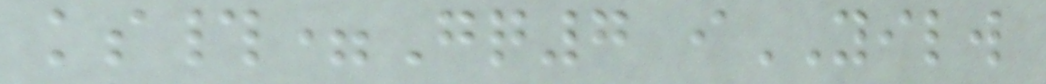ks#=Gq7 iYILW
